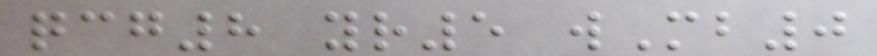qcg8 yr5 wMb0
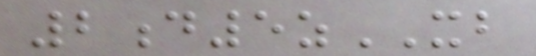2d5zXB
